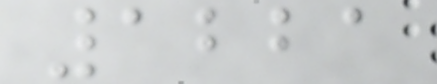1221
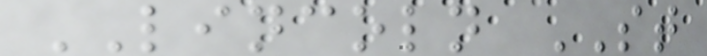LINCOLN ST
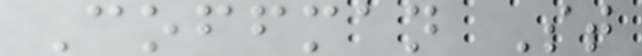Coffman St
